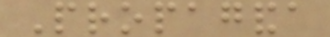Propaganda
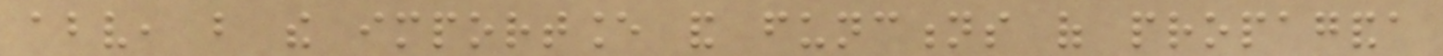above, but the importance and functions of propaganda
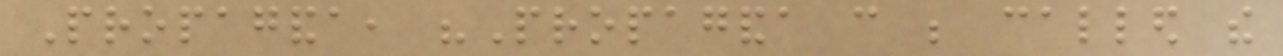Propaganda, "Propaganda can be called the
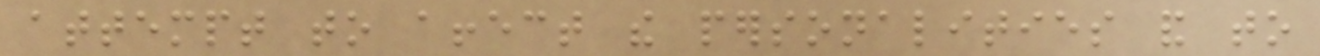attempt to affect the personalities and to
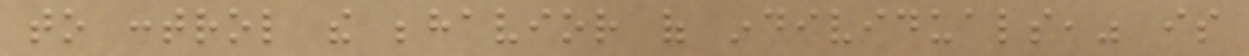to control the behavior of individuals," is
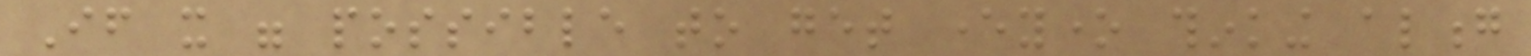If it were possible to get everyone thinking along
